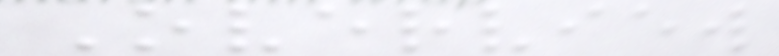Overview
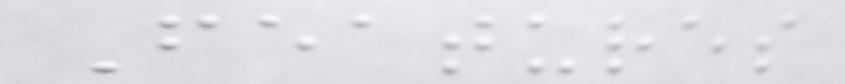Features
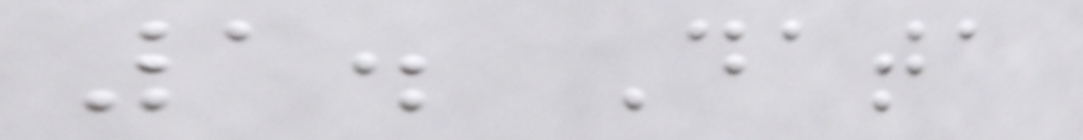1. Data
